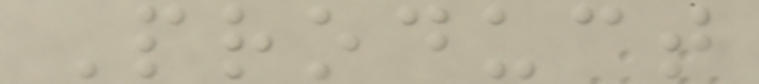Product
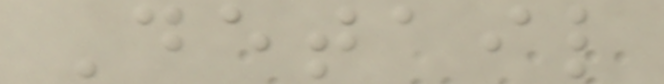Detail
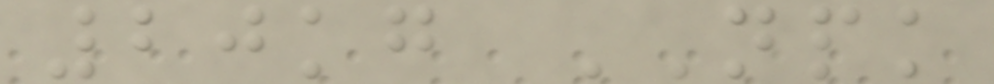20kg NPK
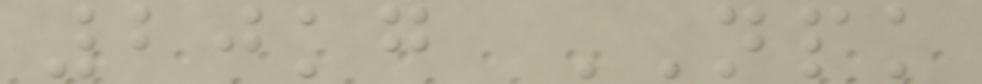20kg NPK
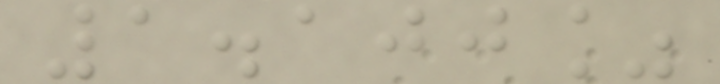1.100%
